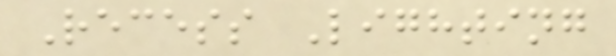Recess Lighting
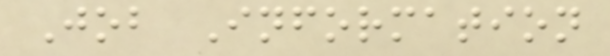Job Information
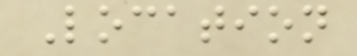Location
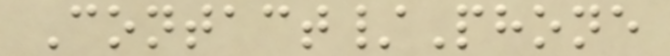Contact/Phone
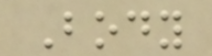Body
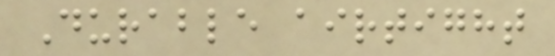Durable airtight
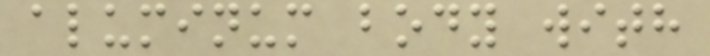aluminum body with
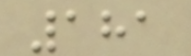181
